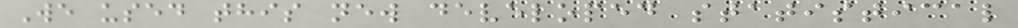We used this new developed statistical
